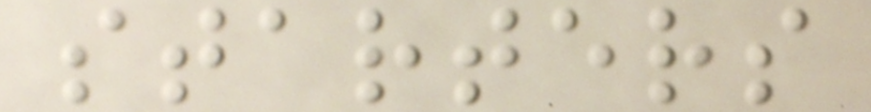starters
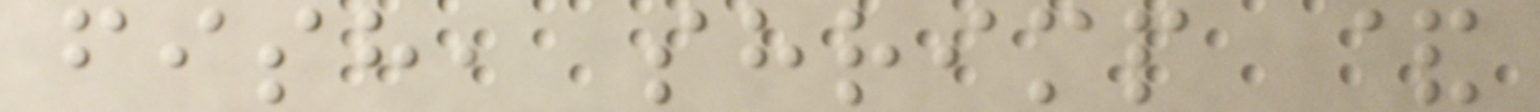fish, shrimp &
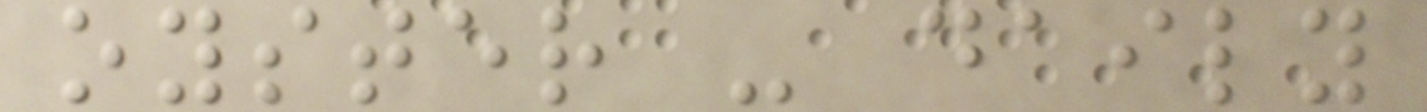oyster - daily
